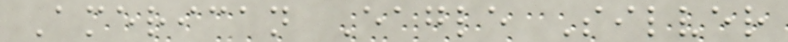American Eagle Silver
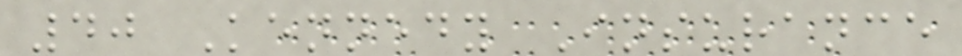40 Kennedy Insurance
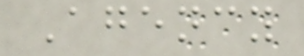Agency
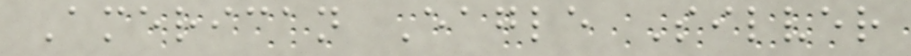American Eagle Silver
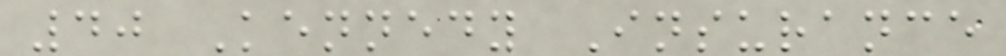40 Kennedy Insurance
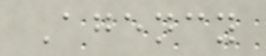Agency
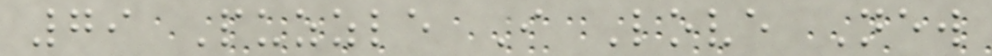79 Puzzle I Love New
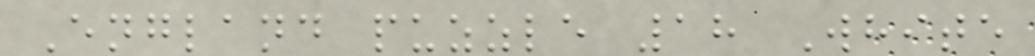England puzzle 18 White
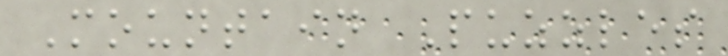Mountain Puzzles
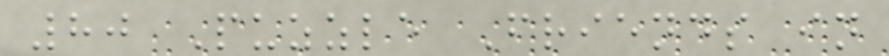80 Puzzle Friends in
